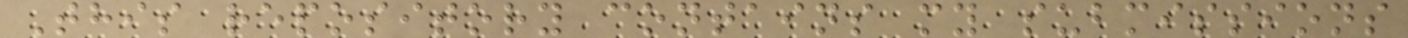This repository contains my submissions
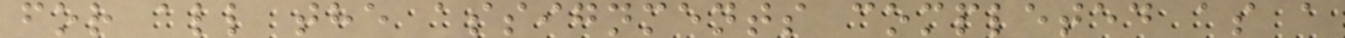for all the assignments completed as a
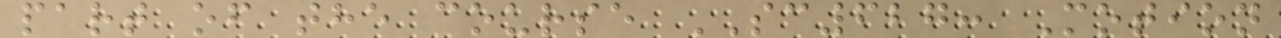part of the course SC627: Motion
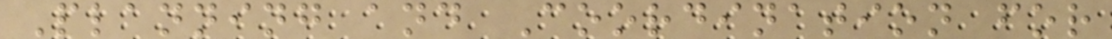Planning and Coordination for
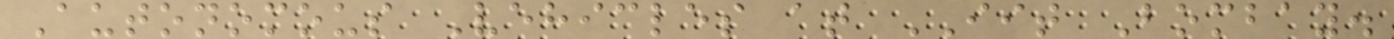Autonomous Vehicles at IIT Bombay.
